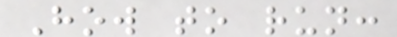How to run:
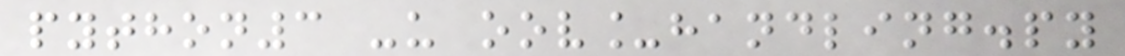python3 -u oov_handling.py
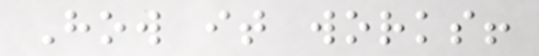How it works!
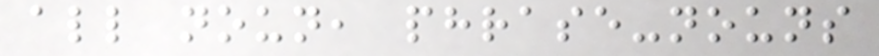all noun, phrase-nouns
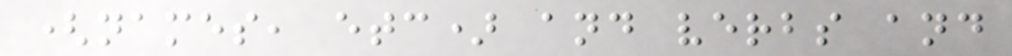(names, etc) and verbs and
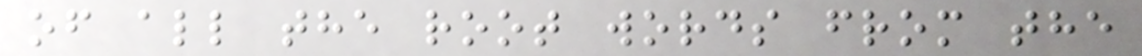of all the root words from the
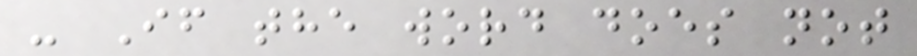- If the word does not
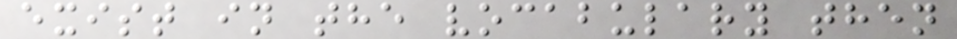exist in the vocabulary then
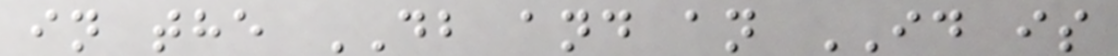in the DB and an ID is
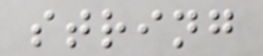string
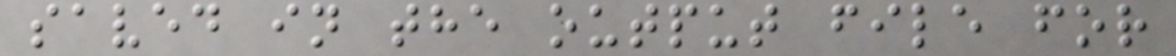saved in the output file for
